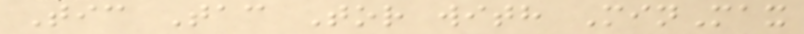Tic Tac Tor with MinMax
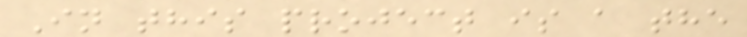In this project is a the
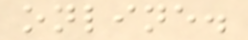online.
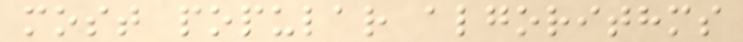most popular algorithms
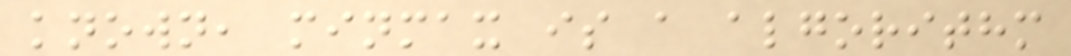known, minmax is a algorithm
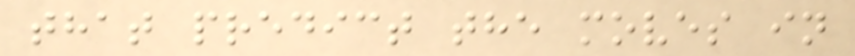that predict the moves in
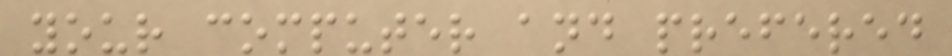your computer and prefered
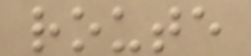route
